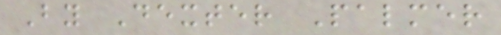By Dexter Palmer
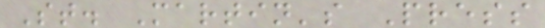St. Martin's Press
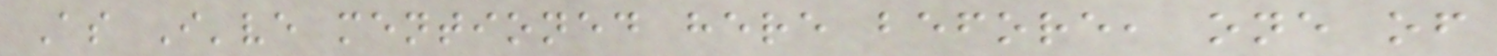As I've mentioned here before, one of
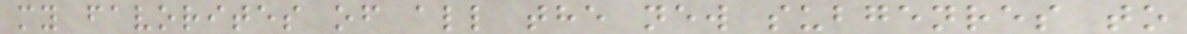my favorites of all the new subgenres to
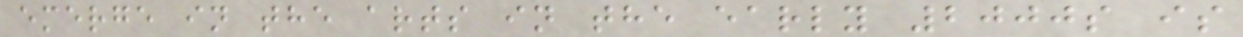emerge in the arts in the early 2000s is
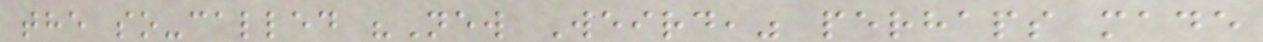the so-called "New Weird," perhaps made
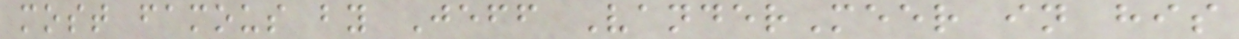most famous by Jeff VanderMeer in his
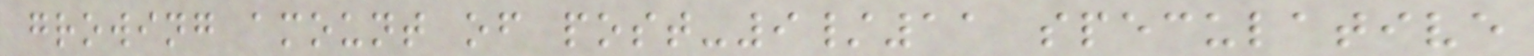growing amount of post-9/11 speculative
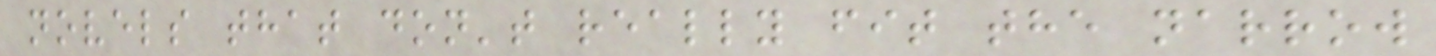novels that don't really fit the narrow
